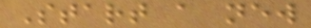Start a new
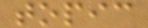topic
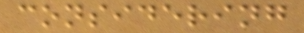considering
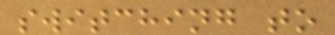switching to
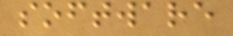software
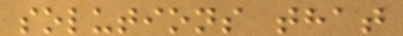solutions that
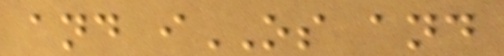and iOS and
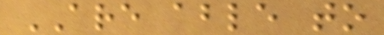ARE able to
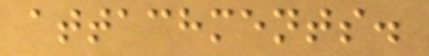attachments.
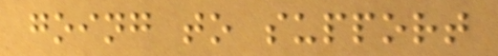going to support
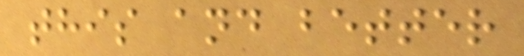this and better
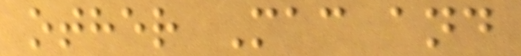other Mac and
